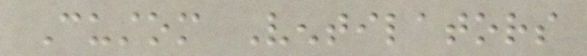Custom Ventilators
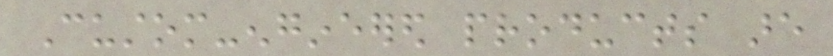Custom-engineered products are
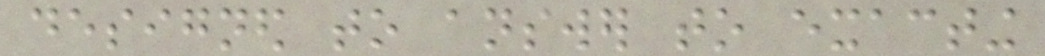designed to answer to exacting
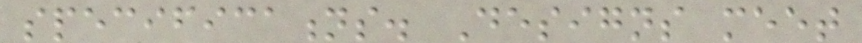specifications. Designs meet
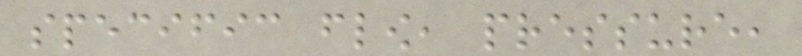specific flow, pressure,
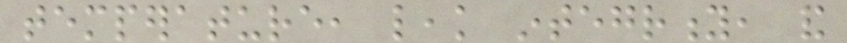temperature, leak integrity, and
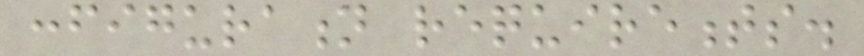configuration requirements.
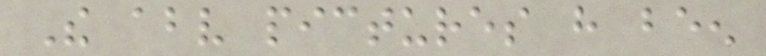The above pictures have been
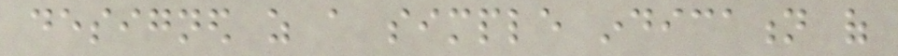designed as a simple indication of
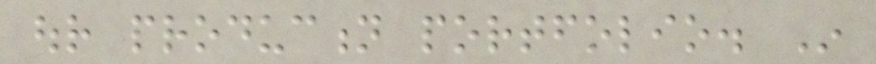our production portfolio. In
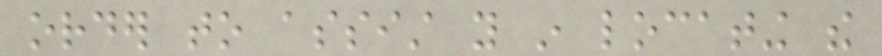order to assist you in locating the
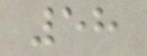58
